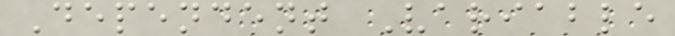Dependent Variable
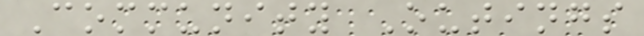Community Outings
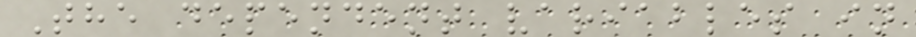The dependent variables in
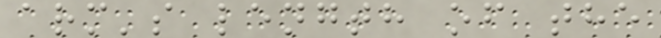arm's length of the
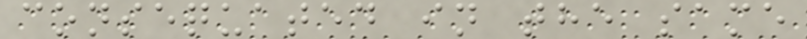consequated in the same
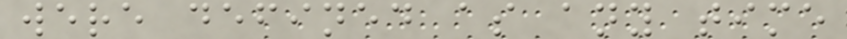were defined as any time
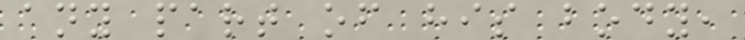any part of his body,
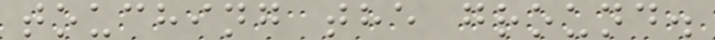touching the ground.
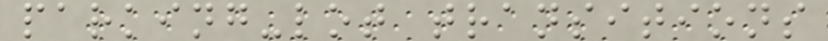parking-lot transitions
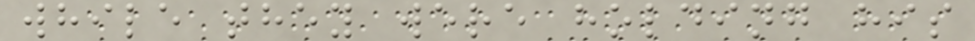while they were holding his
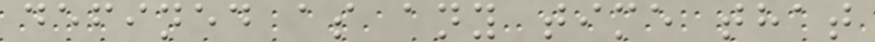defined as any time that
